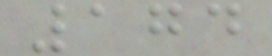174
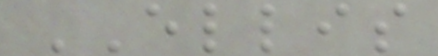ELLIS
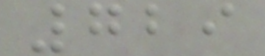729
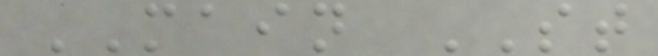MAIN ST
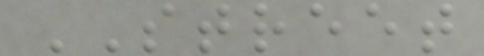STREET
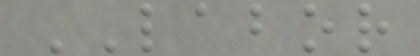LABOR
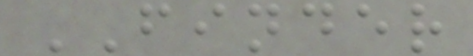FINDER
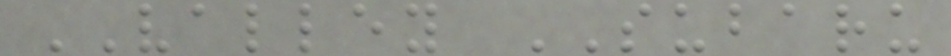VALLEY SUBARU
